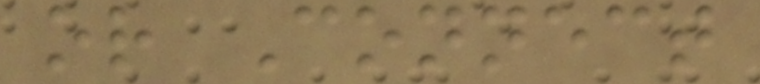or Connect
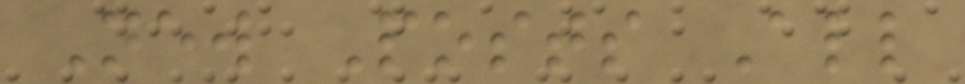New Posts All
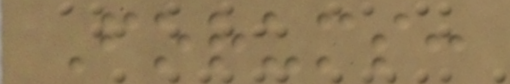Forums:
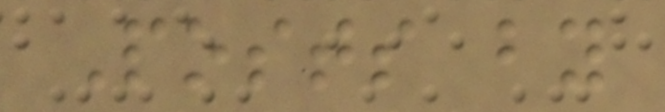Posts by
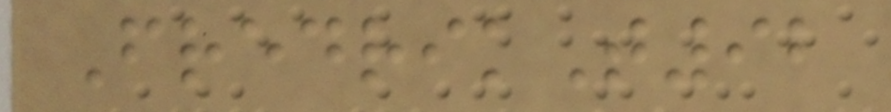FredrikT92
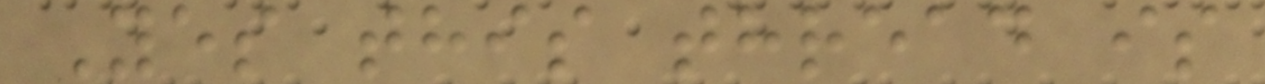Yes this thread is
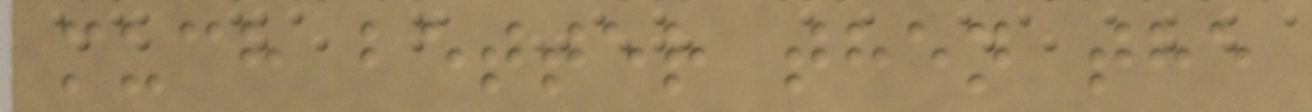much better then the
